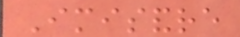Imisandre
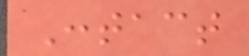Contact
